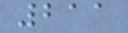211
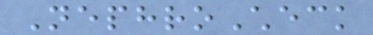NephroCheck
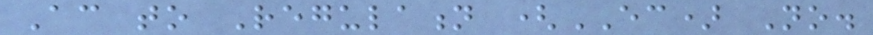According to Regulation (EC) No.
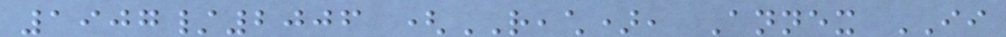1907/2006 (REACH), Annex II
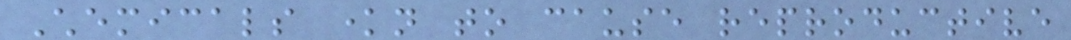Chemicals known to cause reproductive
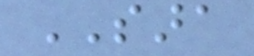SARA
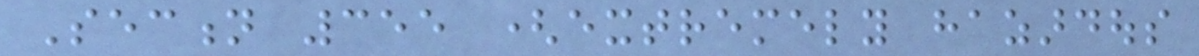Section 355 (extremely hazardous
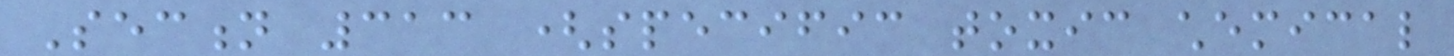Section 313 (specific toxic chemical
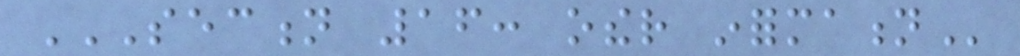SECTION 16: OTHER INFORMATION
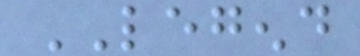LEGEND
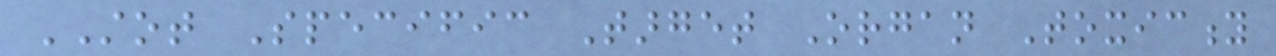STOT Specific Target Organ Toxicity
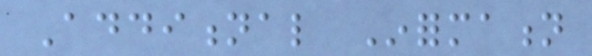Additional Information
